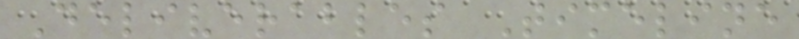Deliverables Timeline
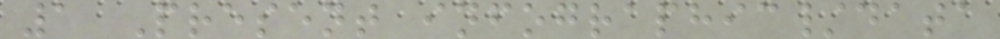1 Present infographic/data
